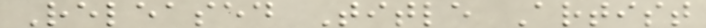Released Title Artist
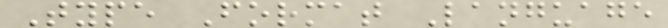Type Format Language
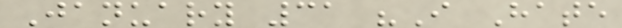January 31 "I Hate
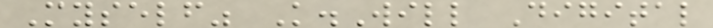Myself" K.Will Digital
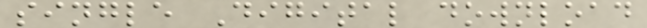single Digital download
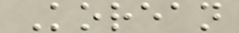Korean
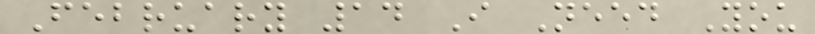February 14 I Need You
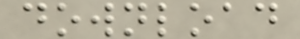download
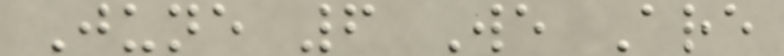June 6 We Are
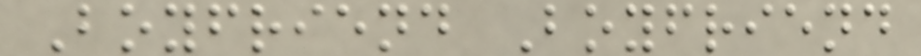Boyfriend Boyfriend
